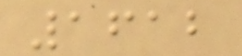1612
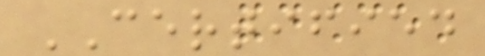CERTIFIED
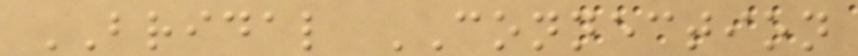BRIDAL CONNECTION
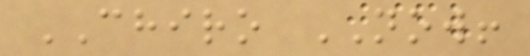CHIRO NOW!
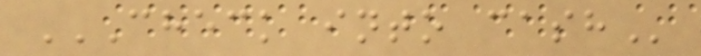CHECK INTO CASH
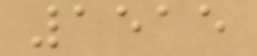1515
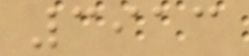3913
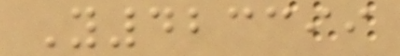Y423399
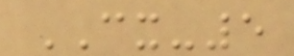CX-5
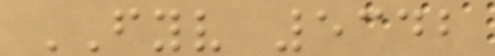FYV 5342
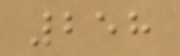258
